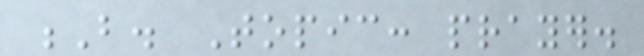B. Topic: prayer.
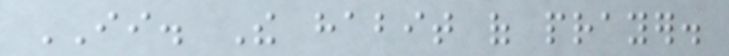II. The habit of prayer.
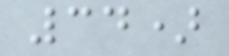34)
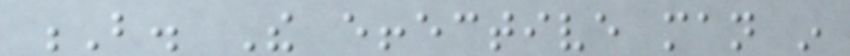B. The effective man in
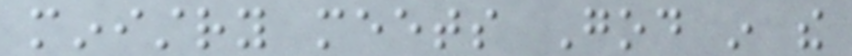ministry meets God in the
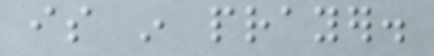is in prayer.
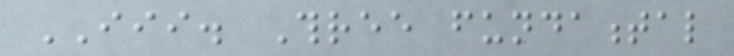III. Three fundamental
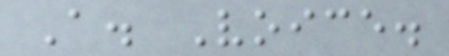A. Voice.
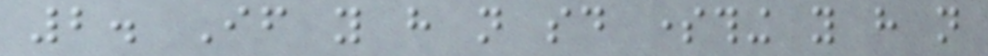2. If you have not said something you have not
